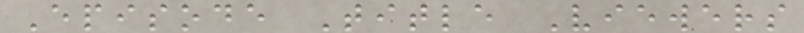Episode Title Viewers
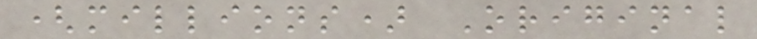(millions) Original
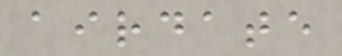airdate
